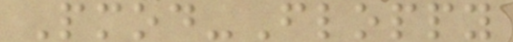Pmod-Floppy
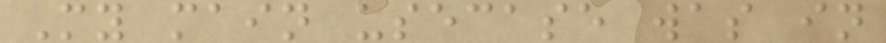My main usecase was in
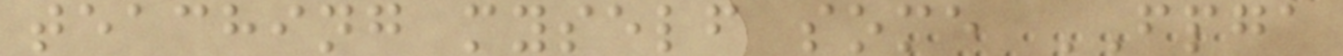teaching myself some FPGA
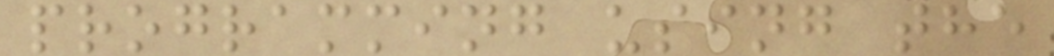programming using the
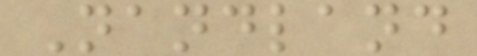Nandland
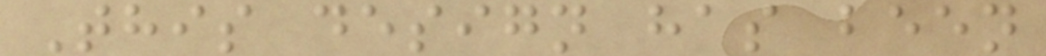This design has been
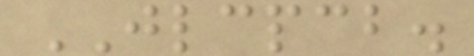JLCPCB.
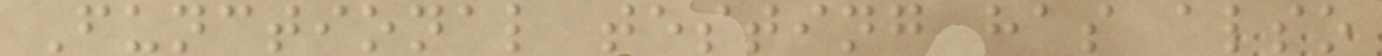Functional testing has also
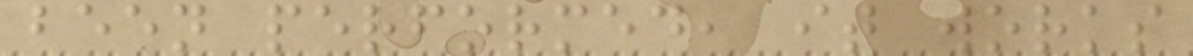been performed, it works
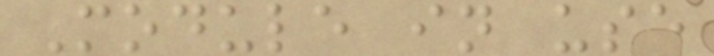Module in use
